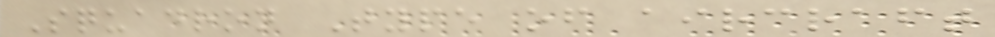Squadron Type of aircraft
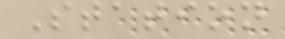Station
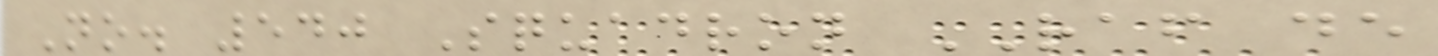No. 540 Squadron RAF de
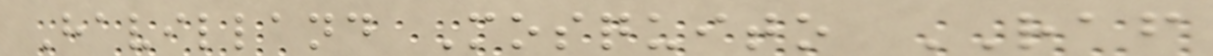Havilland Mosquito RAF
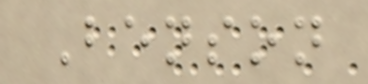Benson
